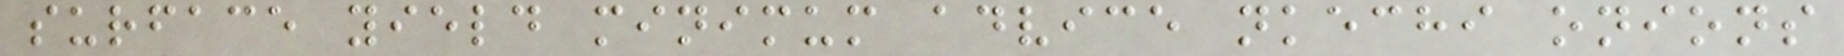surface yield minimum advice nkechi onions
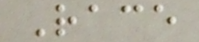Race
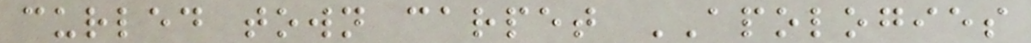curled town carpet APOLOGIES
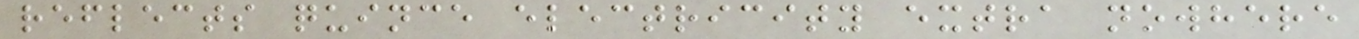reflects quince electricity extra nowhere
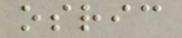osric
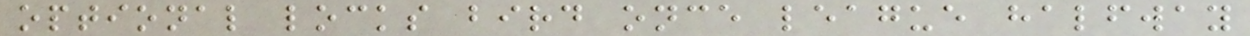optional locks bird once league halfway
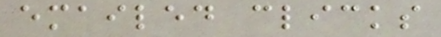emailed clicks
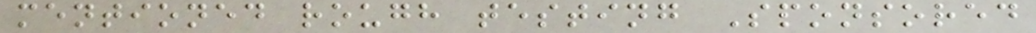mentioned rough testing Sponsored
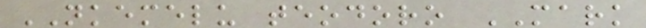NKEMELU teodoro MARK
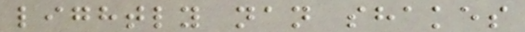lightly nan shakes
